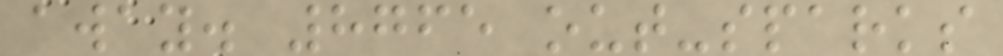away. 8765 out-sparks
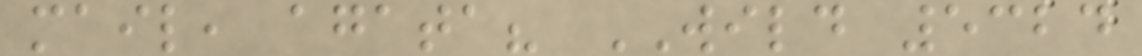mail, agata? WILD 5324
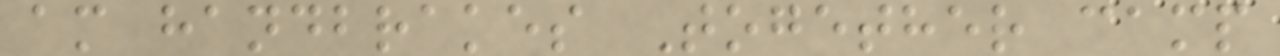am handbrakes Together camp
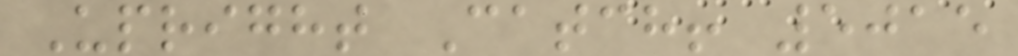Upright Catch! 5015
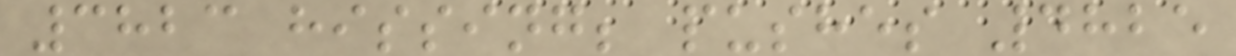3823 hissing; pushes 4825
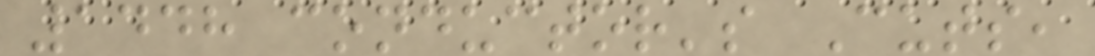1448 conductor's Cuts,
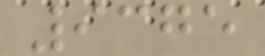9375
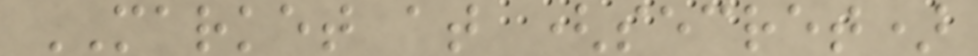MARKET at (secret)
